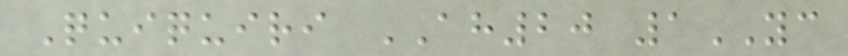Quiquiri AH20 1YC
